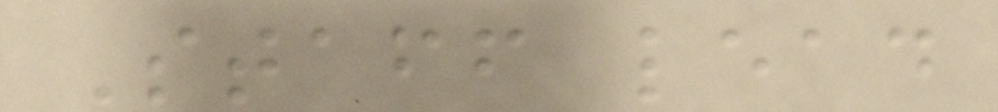Staff lead
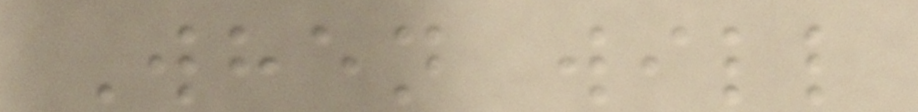When will
